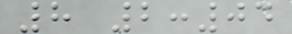8 2:04
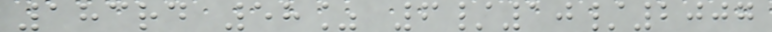183rd 58% 6/10/2007
